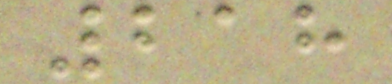218
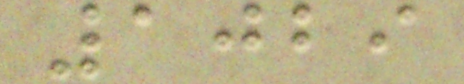1029
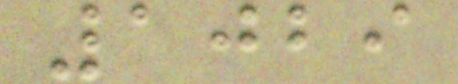1029
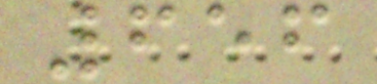656
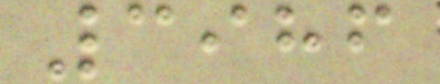3986
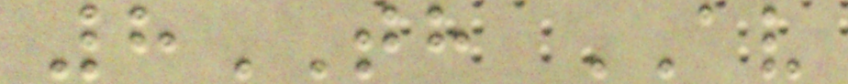8TH AV
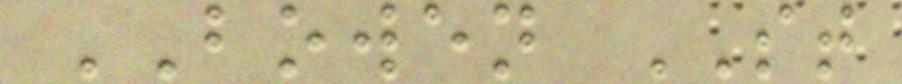BOWEN ST
